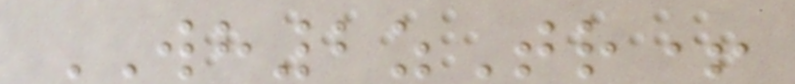WH2zTr+
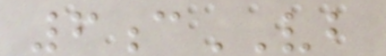6cVB
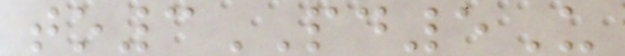to3PD5U
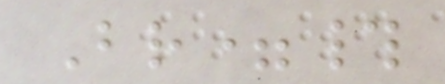Br=#
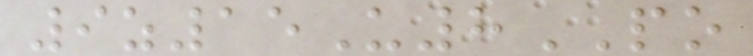9z15U8PO
